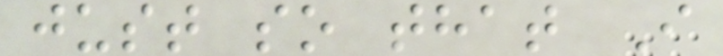just so that I
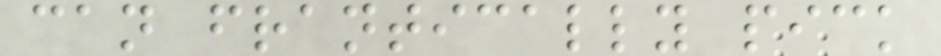can frantically pick
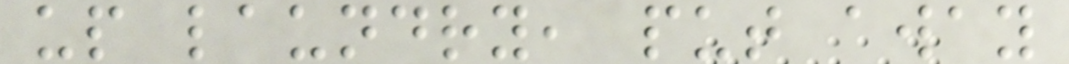up laundry, put away
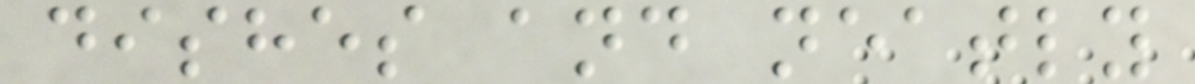dishes and neatly
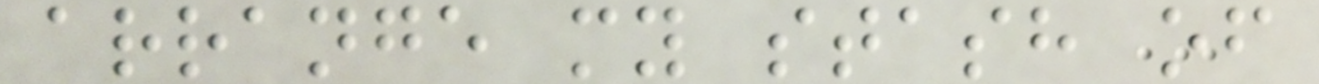arrange my stash of
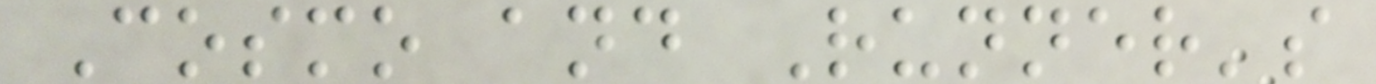Cosmo and Runner's
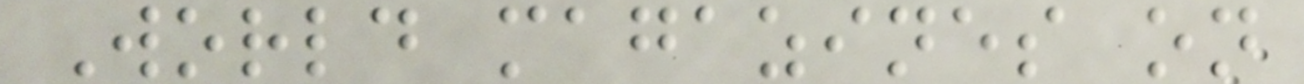World magazines on
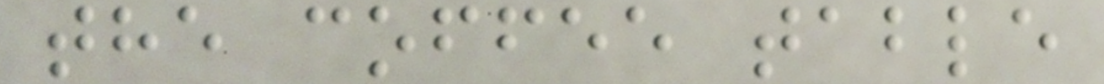the coffee table
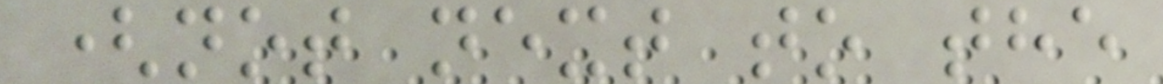(not next to the
